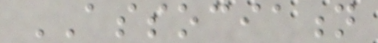ASSOCIATION
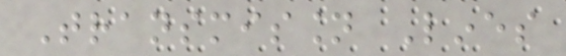Transmission Lines
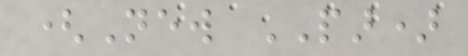(New PAR)
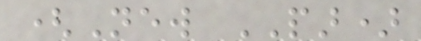(New PAR)
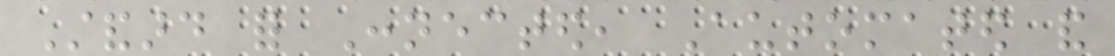Standard for Connected, Automated and
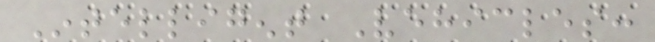Intelligent Vehicles:
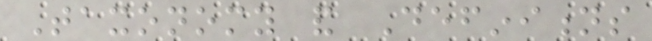Taxonomy and Definitions
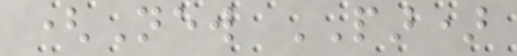(New PAR)
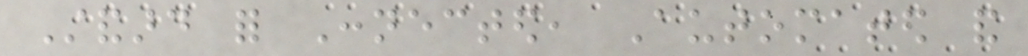Standard for Connected, Automated and
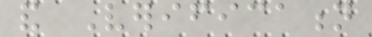and Verification
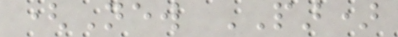(New PAR)
